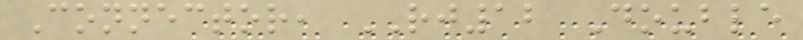Connector, RJ12 Double
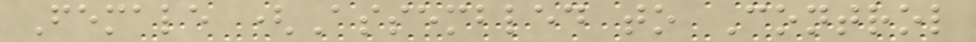Female (Assembled to Control
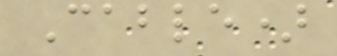Cable)
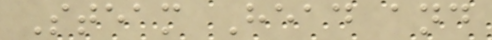Steam Head and
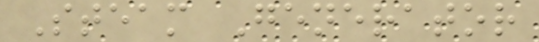Steam Generator
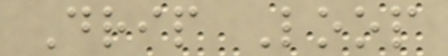Drip Loop
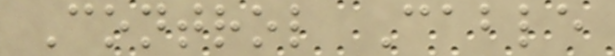Control Cable
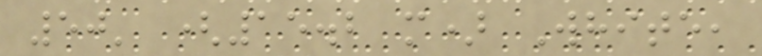50' (15.2 m) White,
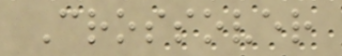Crossover
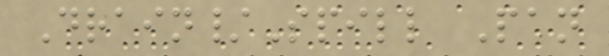Drain/Spill Pan
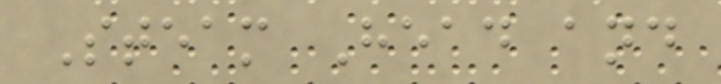Steam Head and
